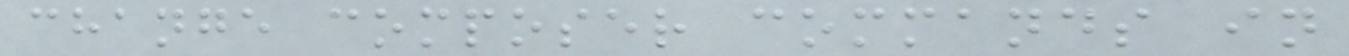change composer commands in
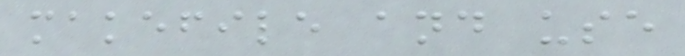makefile and use
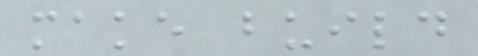make build
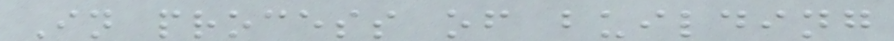In process of building
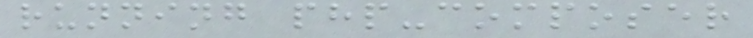running php-composer
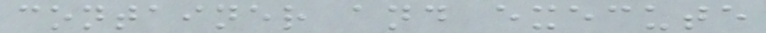container and execute
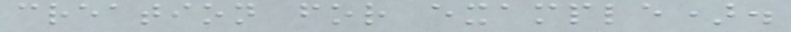creation for example).
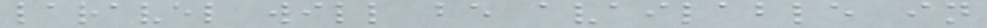laravel will be available in
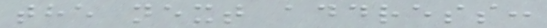the next address:
